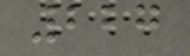227
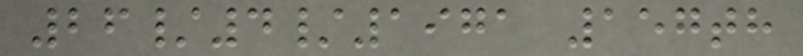26/4/1971 157th
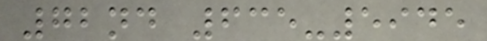72nd 635-5945
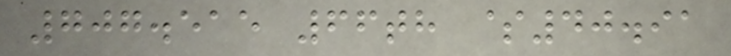707.515 66th $40.91
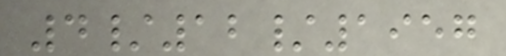4/12/1957
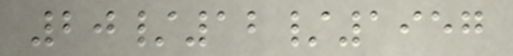20/12/1957
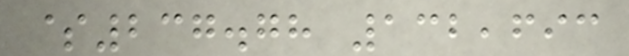$237.78 132,693
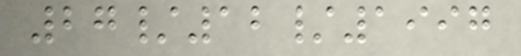27/12/1997
